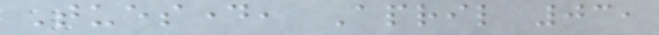Tuesday, April 03,
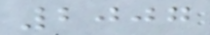2007
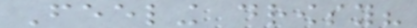Feeling drowsy?
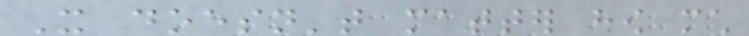It doesn't matter how much
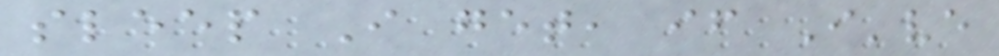sleep I get, if I've
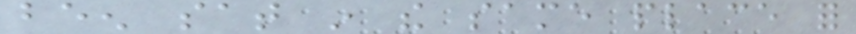been sat in the same place for
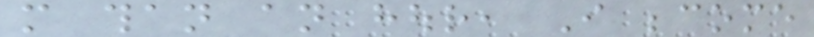more than an hour, I become
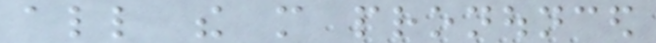all the more pronounced
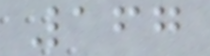167
